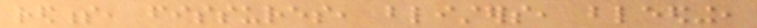redness, fissures, blisters, bleeding,
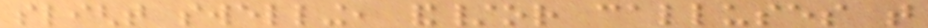slight swelling, and/or calluses that
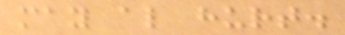may also hurt.
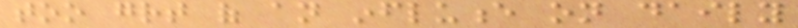too great of an influence on daily
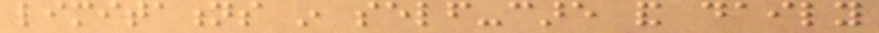limitations in self-care and daily
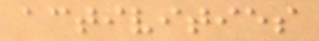activities
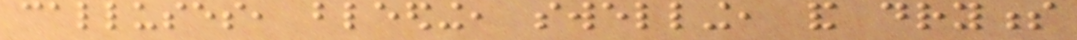calluses, bleeding, swelling, and dryness
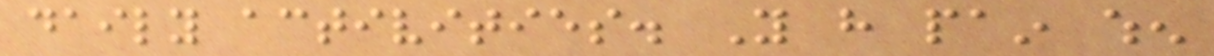daily activities. You have pain when
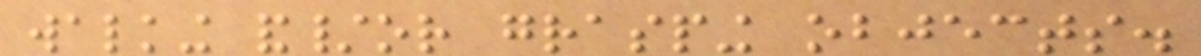walking and/or grasping objects.
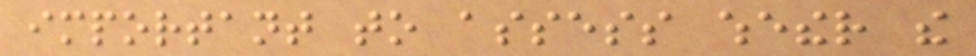important to assess whether the
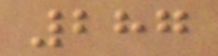287
